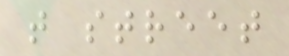t street
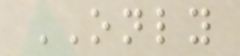ONLY
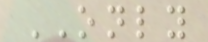ONLY
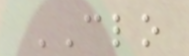CLO
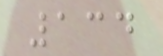134
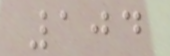104
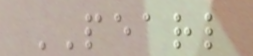PEARL
